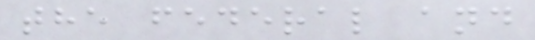the federal and
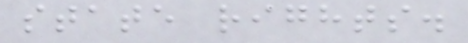state rights.
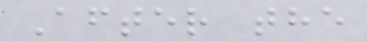After the
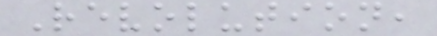Revolution,
